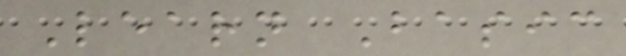Learn Basic
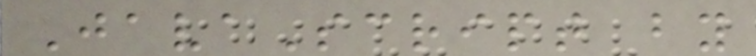JavaScript by
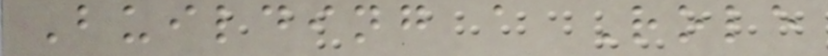Building a Role
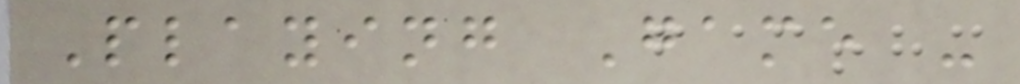Playing Game -
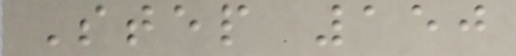Step 150
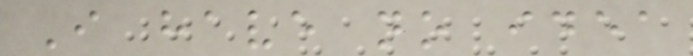I have no idea
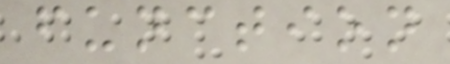function
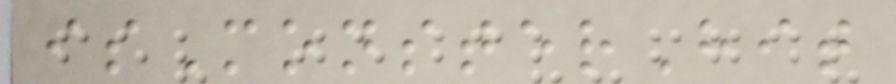isMonsterHit
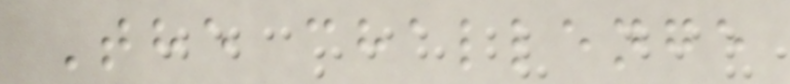The challenge
